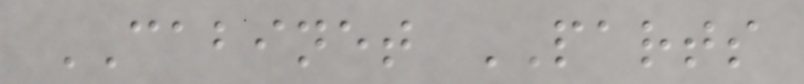CABINET PARTS
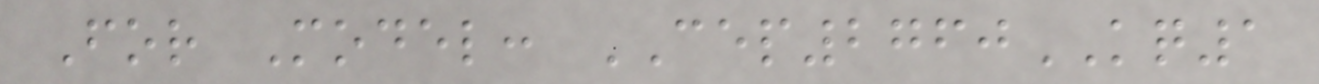For Model: CEP2760KQ1
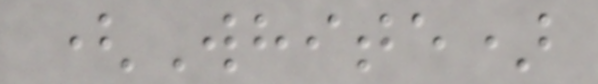(White)
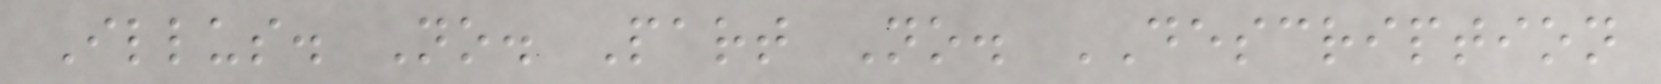Illus. No. Part No. DESCRIPTION
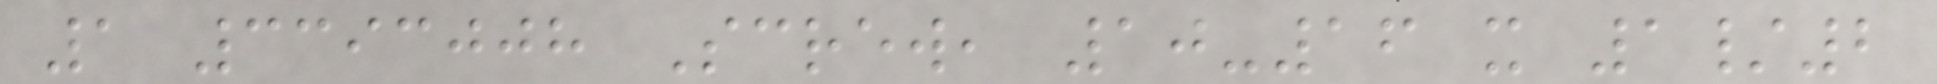1 3393008 Screw, 10-16 x 1/2
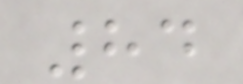84
